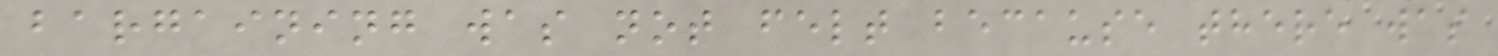bargaining was not felt because there was
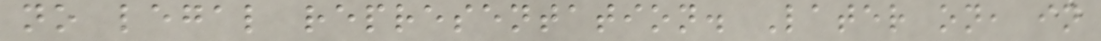no legal representation. Later on, in
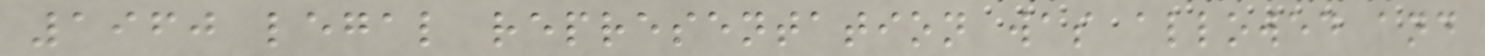1960 legal representation was allowed and
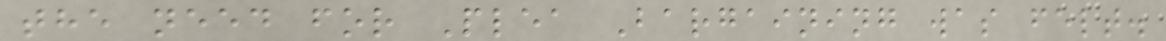the need for Plea Bargaining was felt.
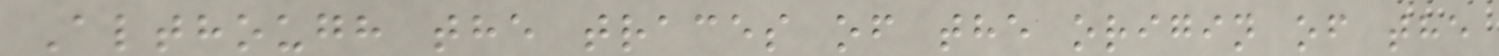Although the traces of the origin of the
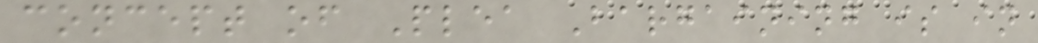concept of Plea Bargaining is in
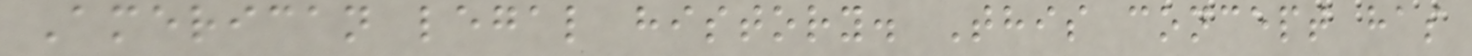American legal history. This concept has
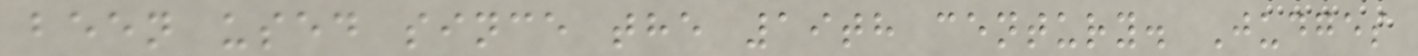been used since the 19th century. Judges
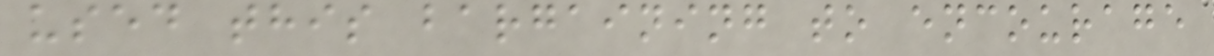used this bargaining to encourage
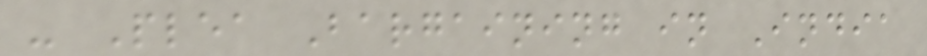- Plea Bargaining in India
